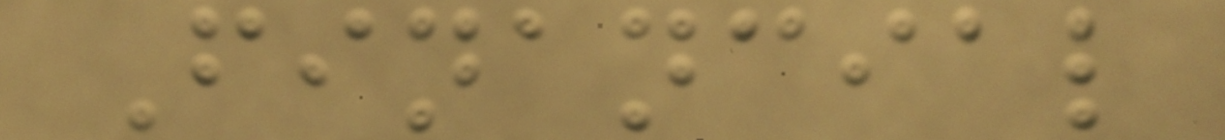Financial
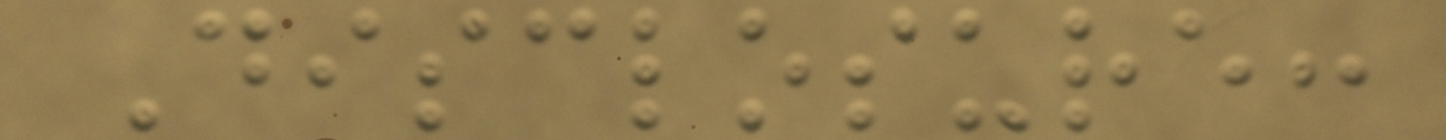Disclosure:
